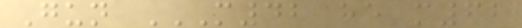Gun M42 HE M62
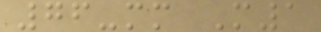76-mm M1
